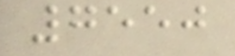7550
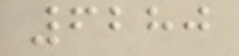6280
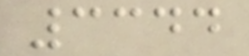3344
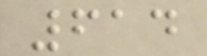614
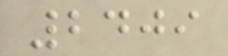2409
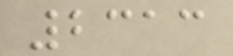2313
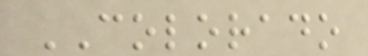COLORADO
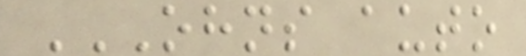OHNS AUTO
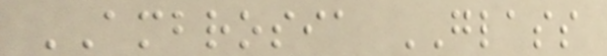AMBROSIA GLASS
